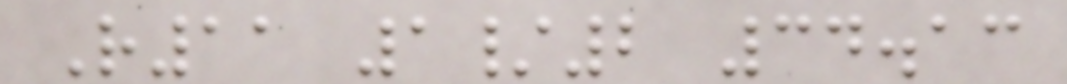R11 1/2 34.13
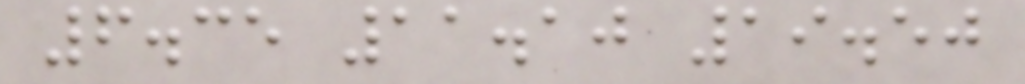6.35 11.10 19.50
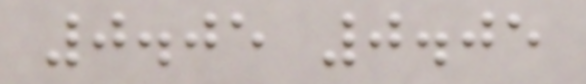0.05 0.05
